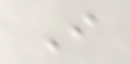I
